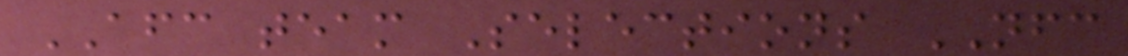AFC team Selections NFC
